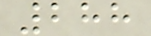288
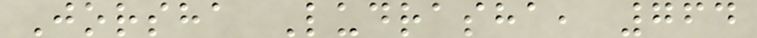Jorsha Ludrasha, 764
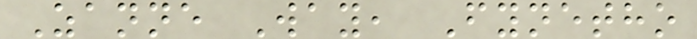Zanne Way, Fynetho
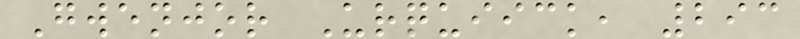Gwenjor Urquiick, 293
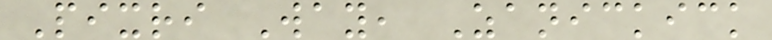Pixri Way, Zanickick
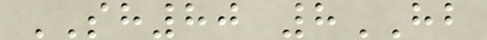SH80 8HB
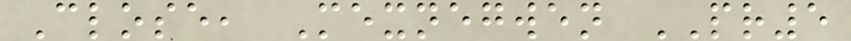Close, Mexnegwen PR5
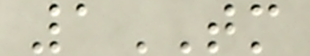1TM
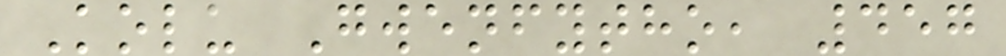Kolu Gwenfytho, 457
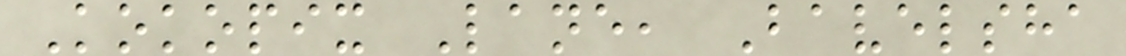Kokopix Lane, Bavelsha
